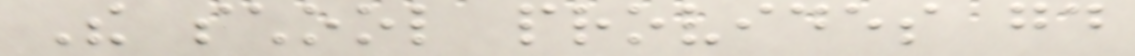The school provides good
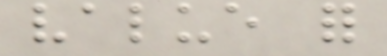value for
